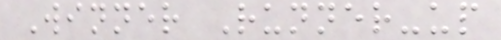Winner Runner-up
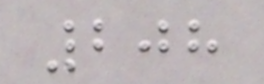208
